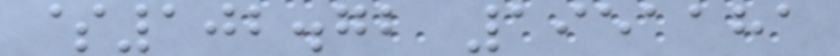$102.72 1951181
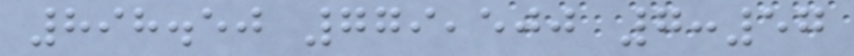898.50 779,500 7:57
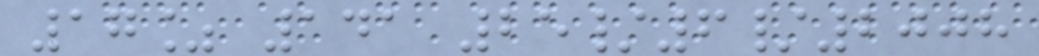17% 141 25/6/2008
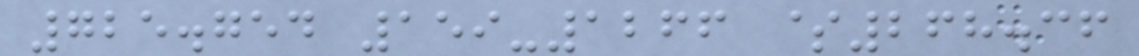725.754 159-1266 $268.36
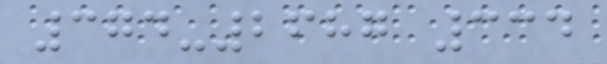374-2687 334
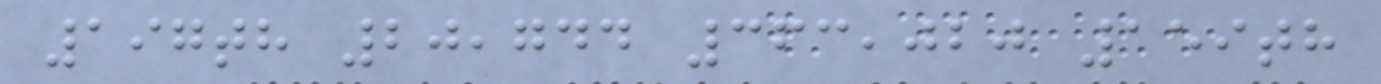197th 20,744 363,020 159th
